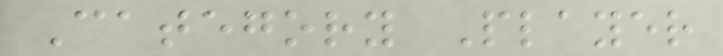Category Player
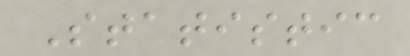Statistic
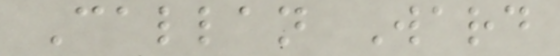Callan Ward
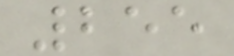255
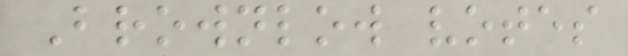Brownlow votes
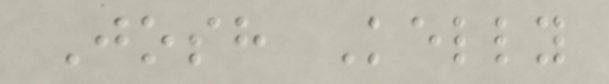Josh Kelly
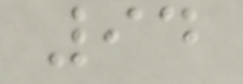94
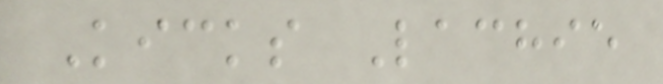Kicks Lachie
